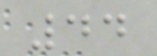44
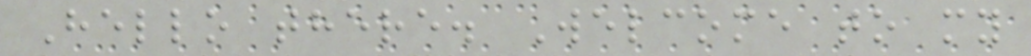Hello there. Welcome to my
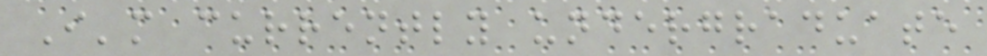I'm currently undergraduate
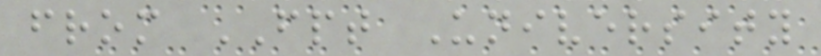from FPT University
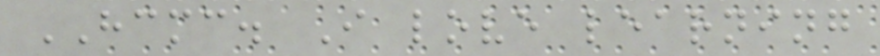HCMC. I love learning
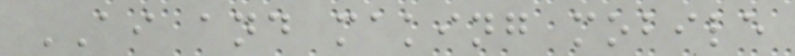AI and making mobile
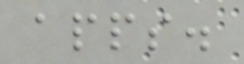apps.
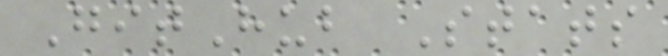GitHub Stats
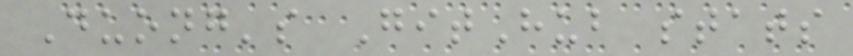Duong's GitHub stats
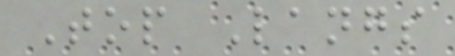Top Langs
